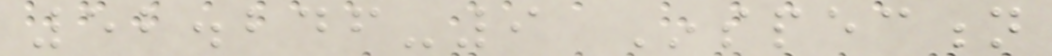52.246-9 Inspection
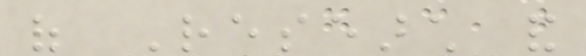of Research and
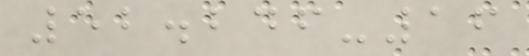52.246-16
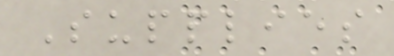Supplies
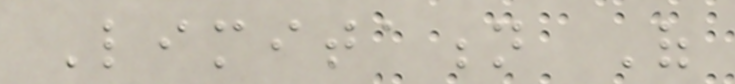Limitation Of
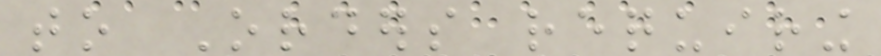to Orders requiring
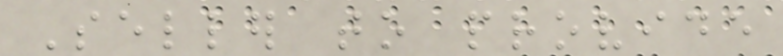Seller to provide
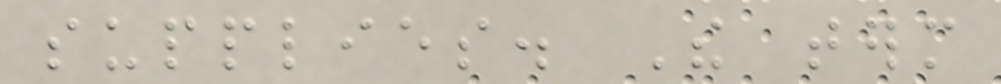supplies. The term
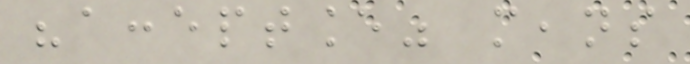"acceptance" means
